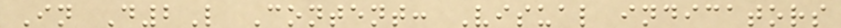In D2L Content: Visual indicators
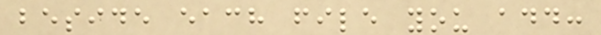beside each file you add:
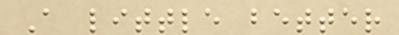A little better
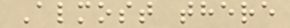Almost there
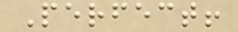Perfect!
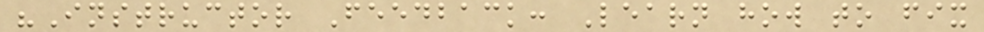"Instructor Feedback: Learn how to fix
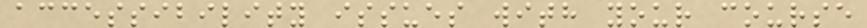accessibility issues with your course
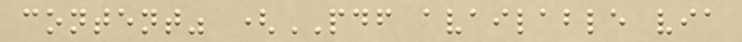content" (PDF available via
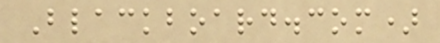Blackboard.com)
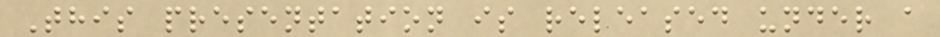This presentation is released under a
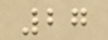27
